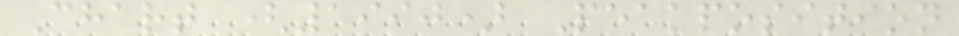Chart (1990) Peakposition
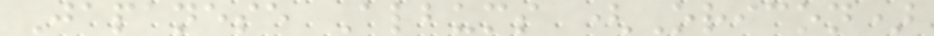Japanese Albums (Oricon)
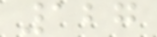127
